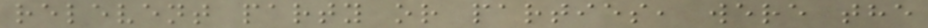relevent party or parties, were the
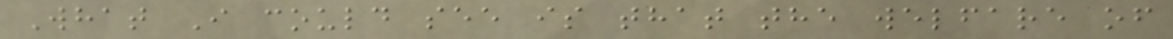What I could see is that the welfare of
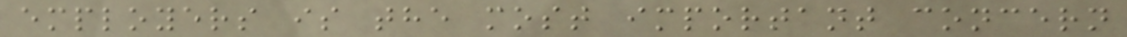employers is the most important concern
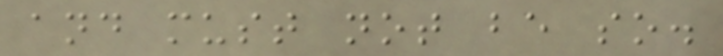and must not be so.
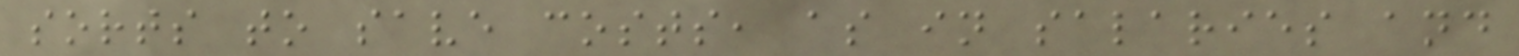sorts to save costs, as in salaries and
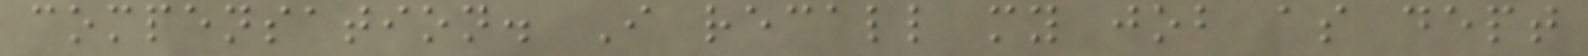compensation. I recall my job as dept
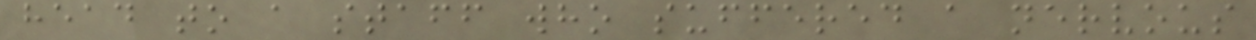head to a staff who suffered a nervous
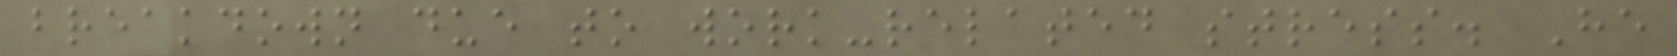breakdown due to work-related stress. He
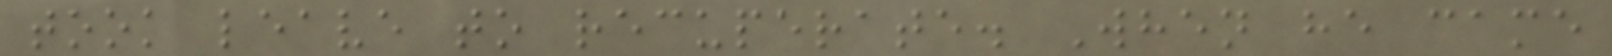took leave to recuperate. When he came
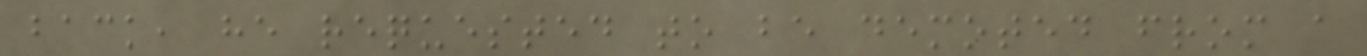back, he requested to be demoted from a
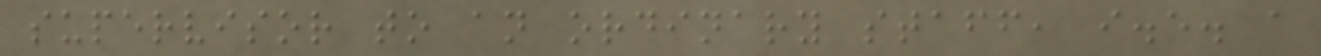supervisor to an ordinary staff, i.e. a
